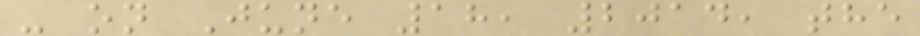- on June 18, 2014, the
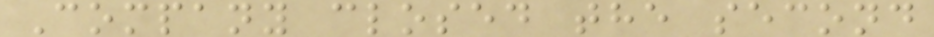Company closed the second
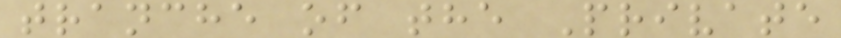tranche of the Private
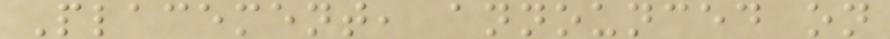Placement, announced on
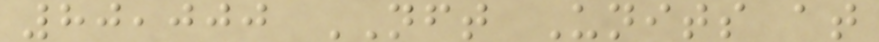80,000 NFT Units at
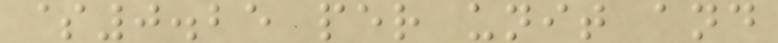$0.25 per unit and
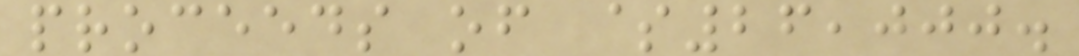proceeds of $26,000.
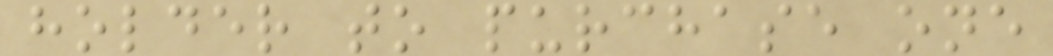holder to purchase one
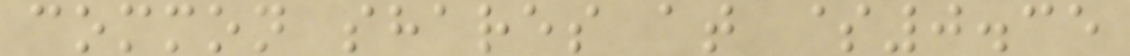common shares at $0.35
